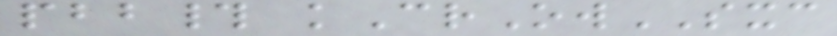pbb# kCrOwSXC
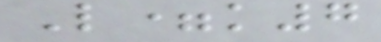L=k7
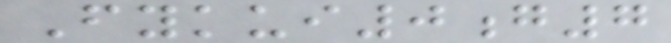Fykui0g7
